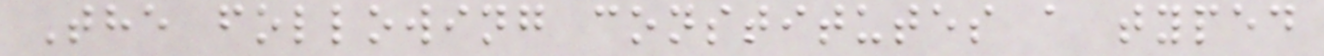The following constitutes a typed
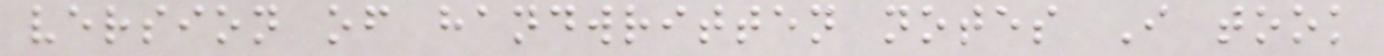version of handwritten notes I took
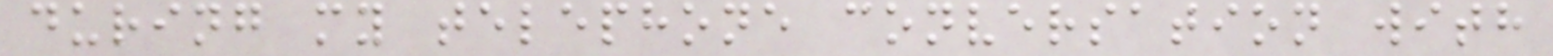during my telephone conversation with
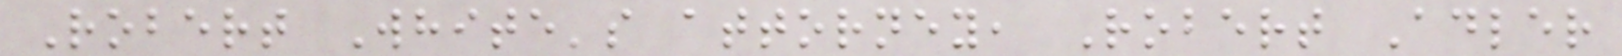Robert White's attorney, Robert Adler
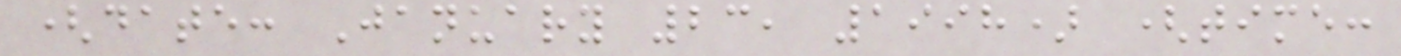(date: January 23, 1998) (time:
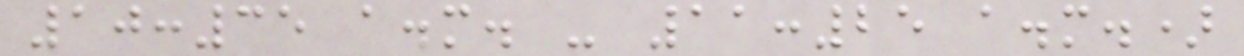10:35 a.m. - 11:25 a.m.)
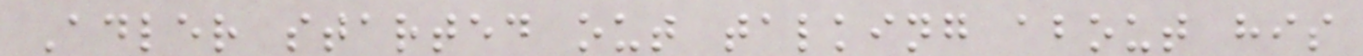Adler started out talking about his
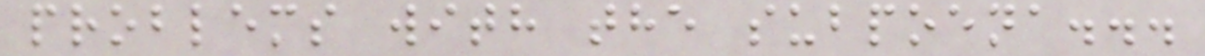problems with the subpoena...
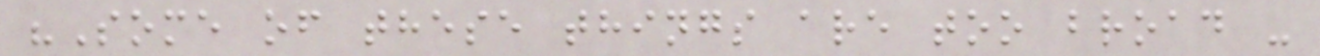"Some of these things are too broad -
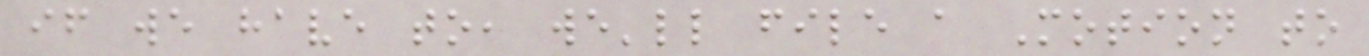if we have to, we'll file a Motion to
